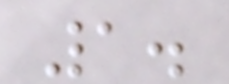1.
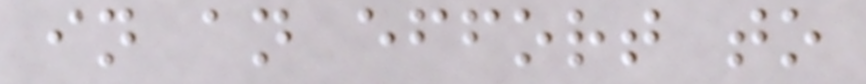in an effort to
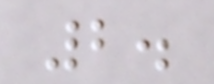2.
